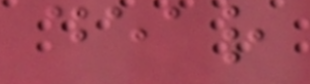dear
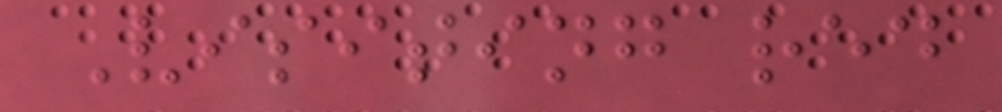Visiting red
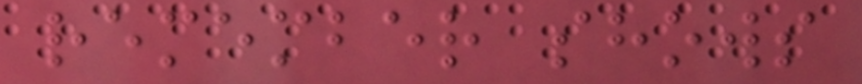remember shows
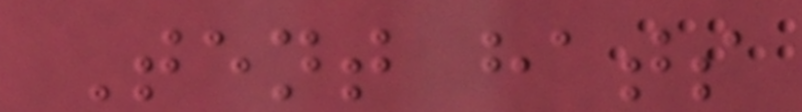Tent hats
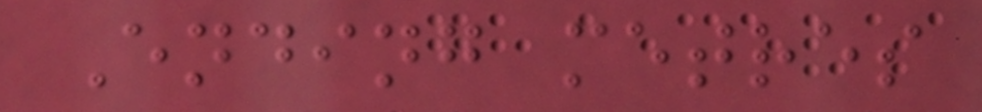Ending metres
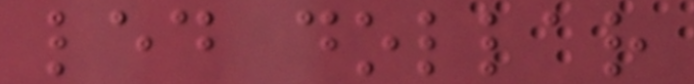led dollar
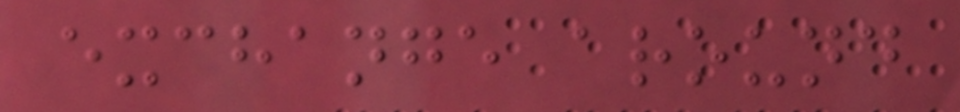exchange around
